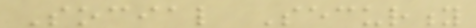Social Security
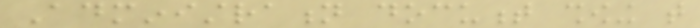Administration document showing that
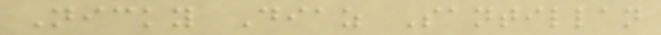Nicky Diaz Santillan
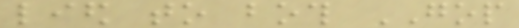lied to both GOP
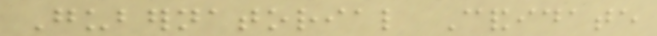Gubernatorial Candidate
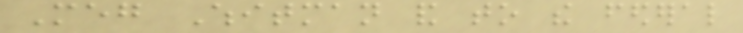Meg Whitman and to the federal
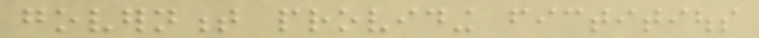government providing fictitious
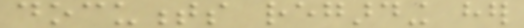documents regarding her
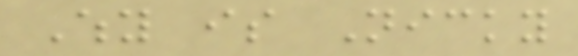Why is Nicky
